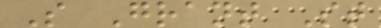S Grant St
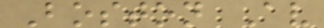Boston Av
